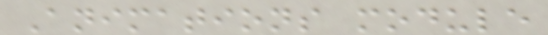Animations module
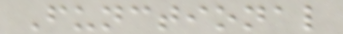Functional
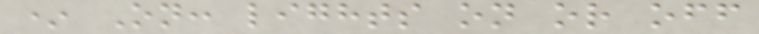* On: lights on or off
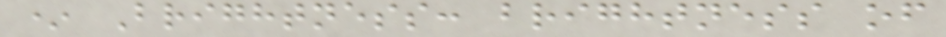* Brightness: brightness of
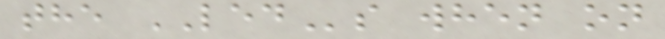the LEDs when on
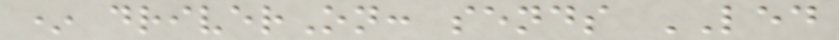* driverOn: sends LED
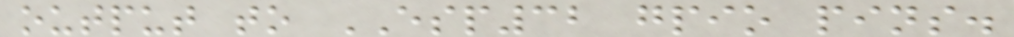output to ESP32 gpio pins.
